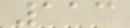113
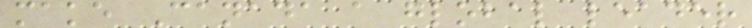make Canada a global leader
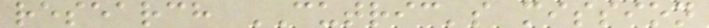research CUTRIC's mission
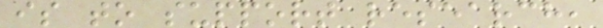is to support research,
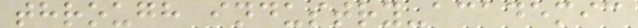through industry-academic
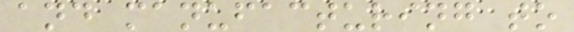and manufacturing to
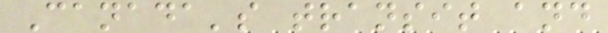Canada's transit and
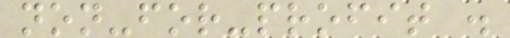non-for-profit .
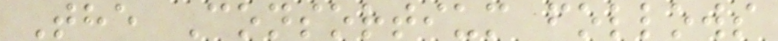The Consortium follows
